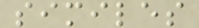similes
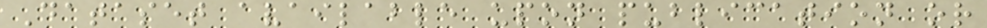Dataset available upon publication or
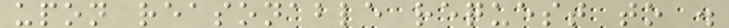upon reasonable request to .
